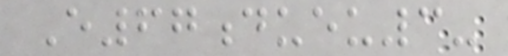E67dueu3-
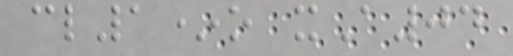cl1*o xA04
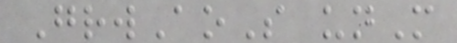GrwAoS unM
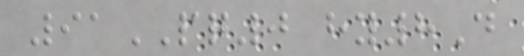91PQ0 hy8D
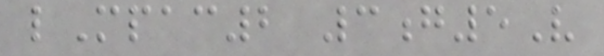lMpac2 3g5V
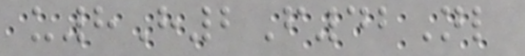u8H2F42Nl
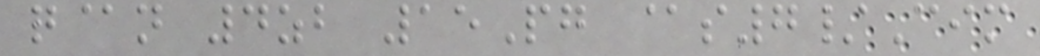q@n 4zb 15Pg @s7/Cim
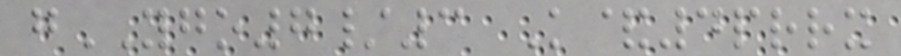gYGO7/3 K&4prrx
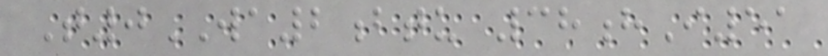T0WA2btu 38hI51
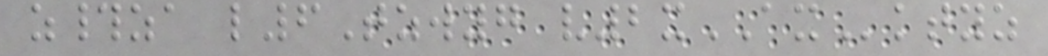z#za l6Tzwyg v2xAXktyz
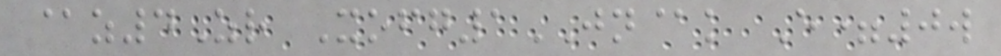@z4Zr Xofg1JN@k E=0w
